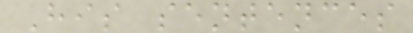His sentences
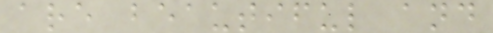are beautiful and
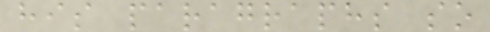his paragraphs so
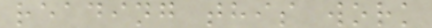reading this work
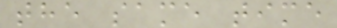the same time
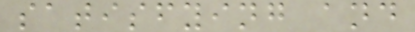satisfying and
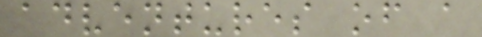adventures of a
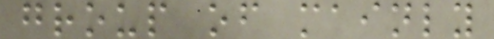group of mainly
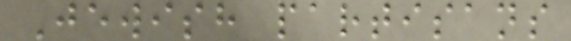Jewish partisans
